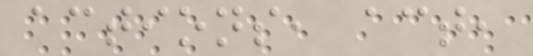actions, act,
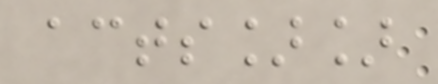acts]]
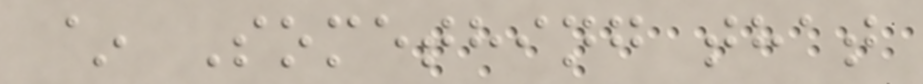~ Something that
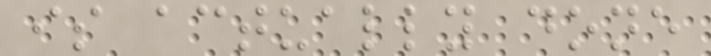is actually done
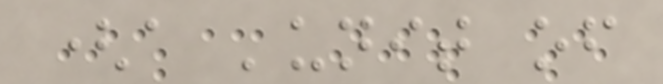(a 'unit of
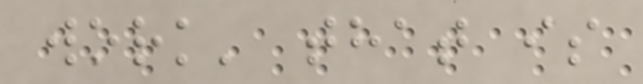work' that is
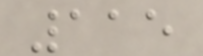115
